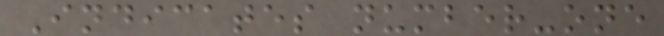Indicates number-one
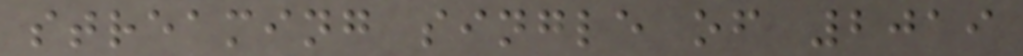streaming single of 2019
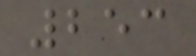253
